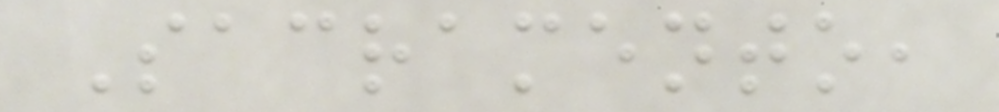Sacramento,
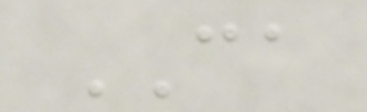CA
